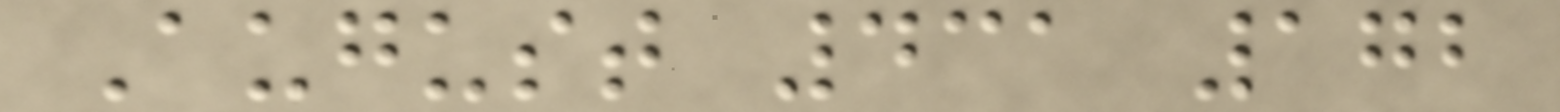August 431 172
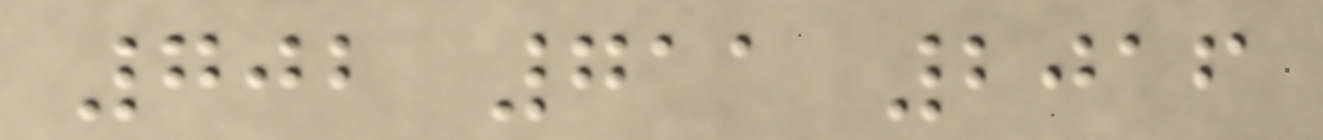702 711 2016
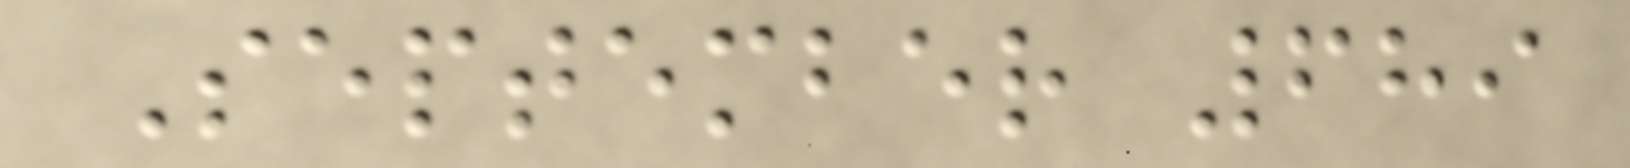September 689
